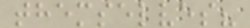themselves?
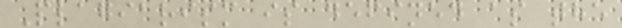Plagiarism is defined as the
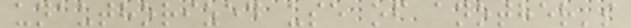unauthorized use of another's
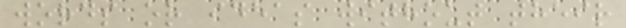words or ideas without their
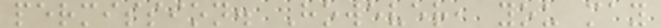permission. However, you may
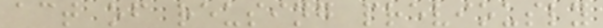act of reusing previously
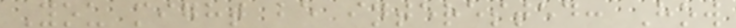You might be interested: How
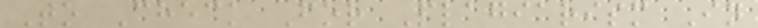To Check For Plagiarism In
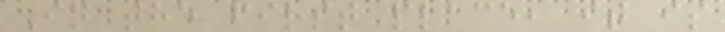In the first place, it is
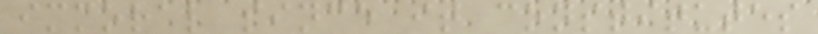immoral since it constitutes
